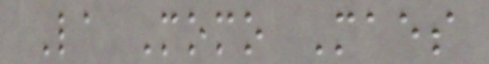La Momo Maes
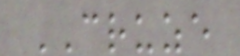CRUZE
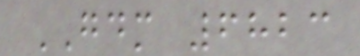GDM 6823
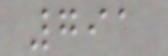791
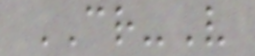CR-V
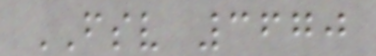FSV 3670
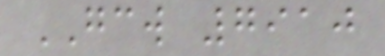GCW 7910
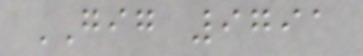GIG 9791
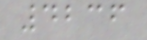4236
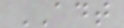ADT
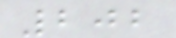202
